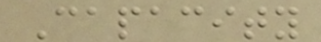Capacity
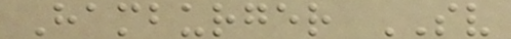Hamburger SV
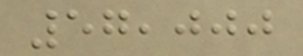57,000
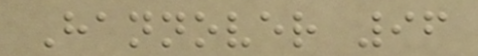Hannover 96
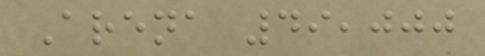Arena 49,000
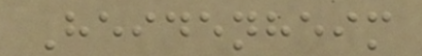Heidenheim
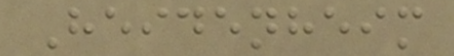Heidenheim
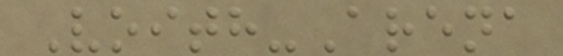Voith-Arena
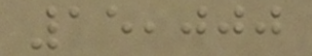15,000
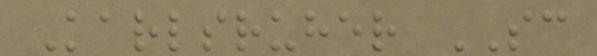Karlsruher SC
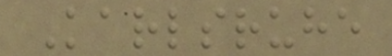Karlsruhe
